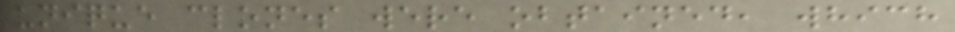unique clones were obtained, which
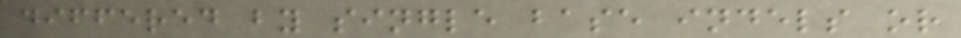differed by single base indels or
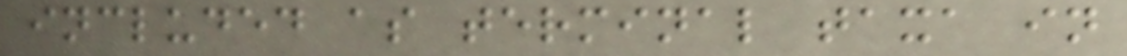included as terminal taxa in
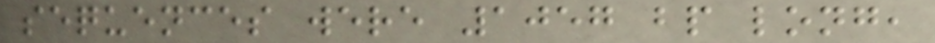sequences were 1057 bp long,
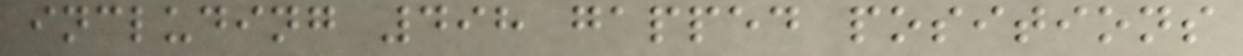including 498 gapped positions
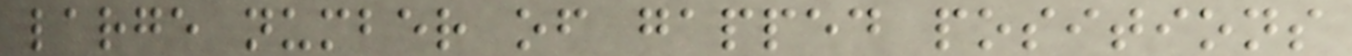large number of gapped positions
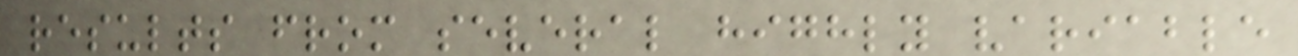results from several highly variable
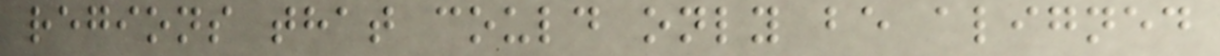regions that could only be aligned
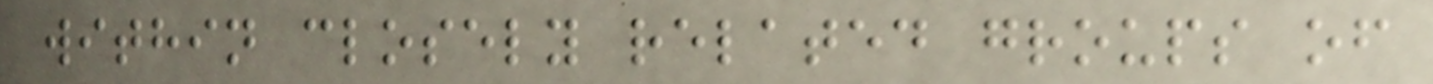within closely related groups of
